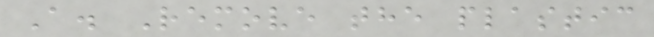A. Remove the plastic
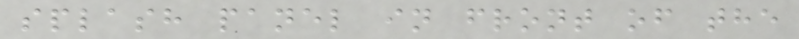splash panel in front of the
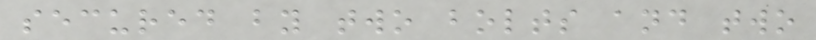secured by two bolts and two
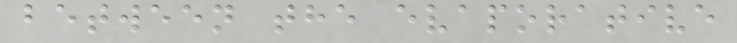between the evaporative
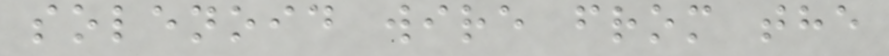solenoid wire from the
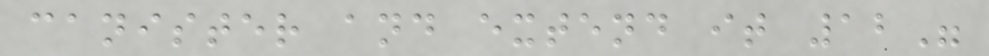canister and extend it 12"
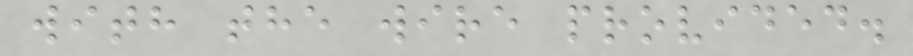with the wire provided.
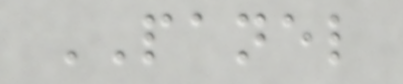PANEL
